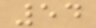54
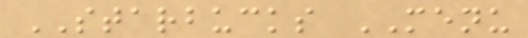STARBUCKS MENU
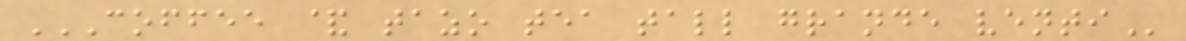COFFEE & TAZO TEA TALL GRANDE VENTI
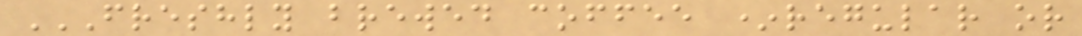FRESHLY BREWED COFFEE *REGULAR OR
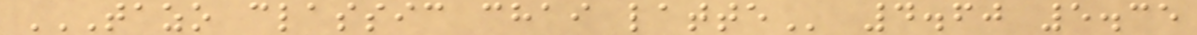TAZO CLASSIC CHAI LATTE 4.60 5.35
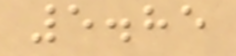5.85
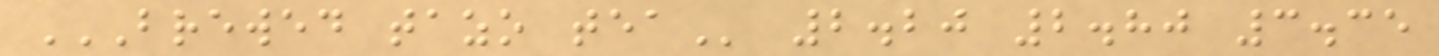BREWED TAZO TEA 2.20 2.80 3.35
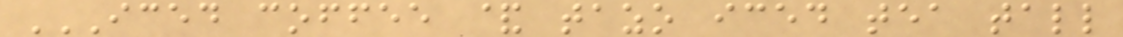ICED COFFEE & TAZO ICED TEA TALL
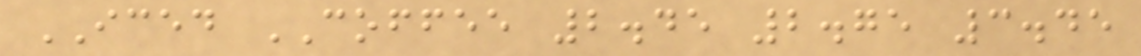ICED COFFEE 2.45 2.75 3.45
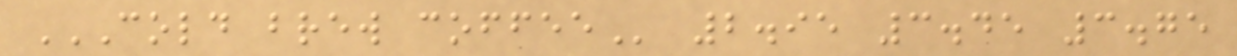COLD BREW COFFEE 2.95 3.45 3.75
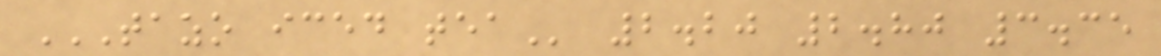TAZO ICED TEA 2.20 2.80 3.35
